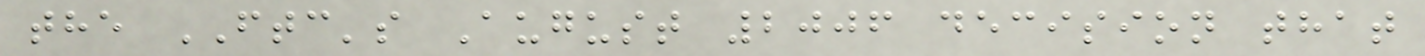the FTC's August 2006 decision that
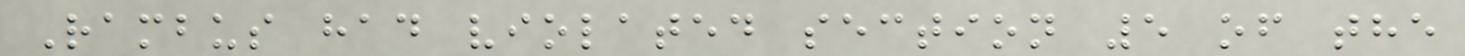Rambus had violated section 5 of the
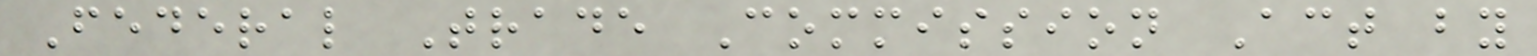Federal Trade Commission Act by
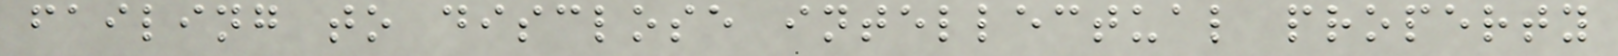failing to disclose intellectual property
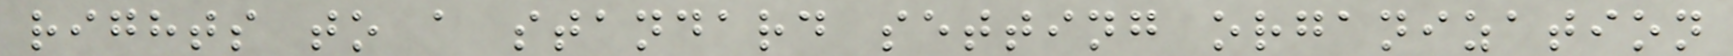rights to a standard setting organization
